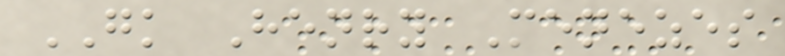GK Henry Menezes
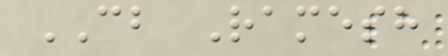CB Ramesh
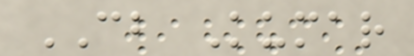CB Kumar
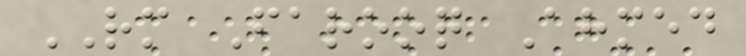RM Farooq Ahmed
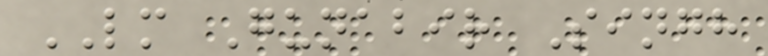LM Gunabir Singh
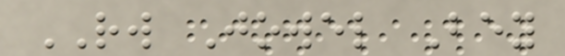RW Jowel Bey
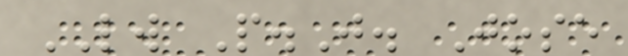LW P.J. Jose
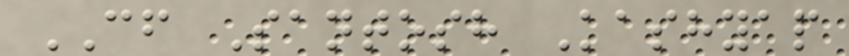CF Santosh Kashyap
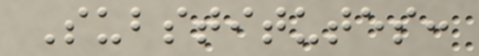Substitutes:
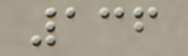136
